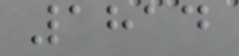1814
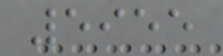5955
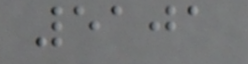5101
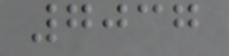7037
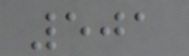501
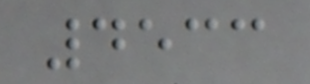4533
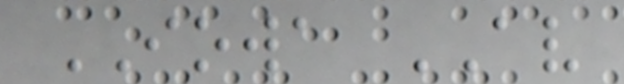IOWA AV
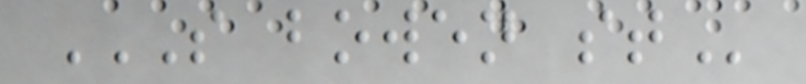S BOWEN ST
